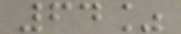64%
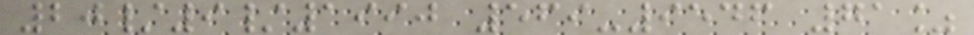20/9/1990 569-9546 71%
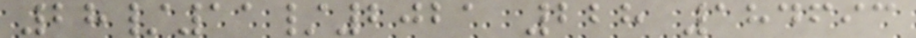28/11/2021 228 184693
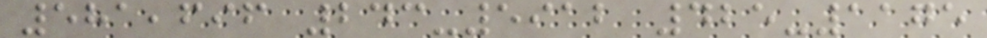581,696 243-5912 425-1175
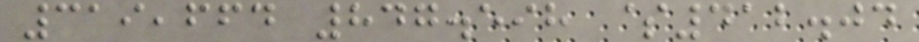319,664 847.598 $412.04
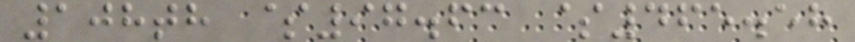108th $97.63 $465.58
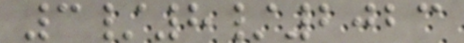3/8/2023
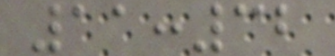11:32
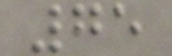75
